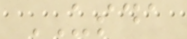USDA
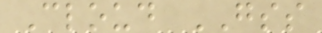Cloud GSS
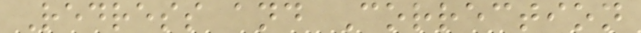Redress and Correction
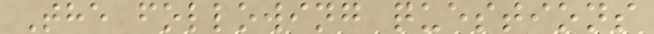The following questions
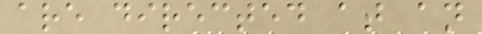are directed at an
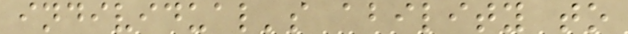individual's ability to
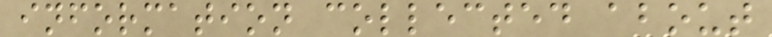information collected about
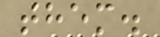them.
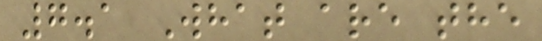7.1 What are the
